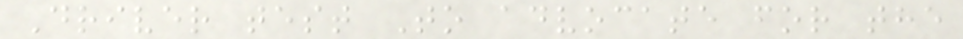Driver test To advocate for the
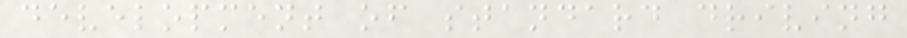development of standard driving
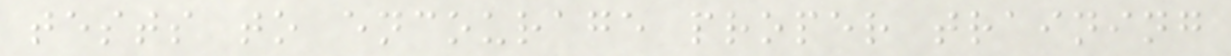tests to encourage proper training
